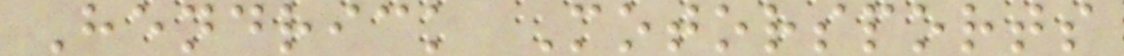Hendrick Motorsports
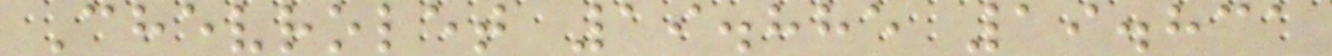Chevrolet 19.885 19.831
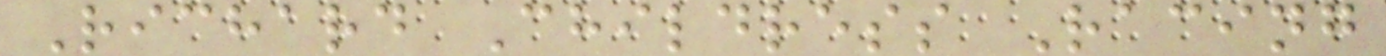Richard Childress Racing
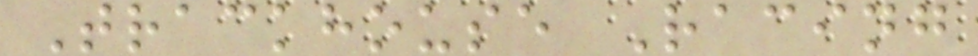Trackhouse Racing
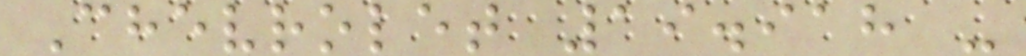Chevrolet 19.918 -
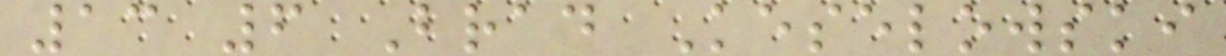13 6 Brad Keselowski
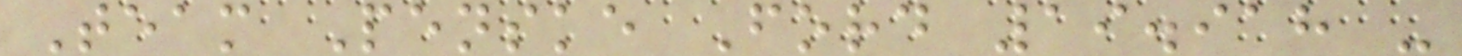Team Penske Ford 19.918 -
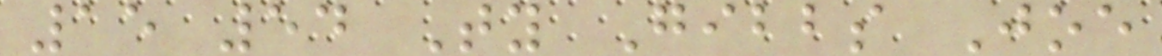15 54 Ty Gibbs Joe
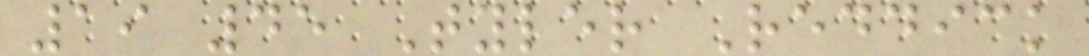19 45 Tyler Reddick
